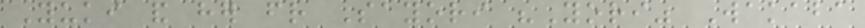Yuki and her friend Sayori "Yori" Wakaba
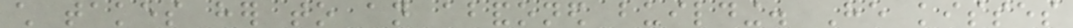child takes her to an abandoned building. He kisses
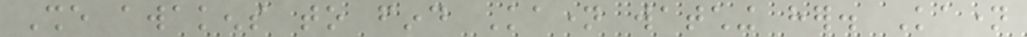She awakens to find Kaname watching her. Kaname
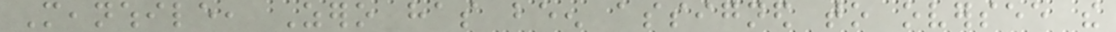Meanwhile, Zero has been assigned to oversee the
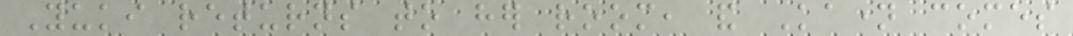Yuki returns to her room, and Kaname comes
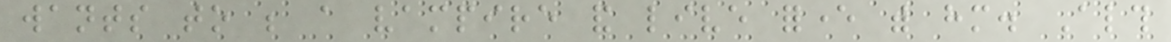wants to be a vampire and live forever with him. Although
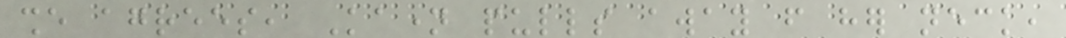she agrees, Kaname pulls away from her neck,
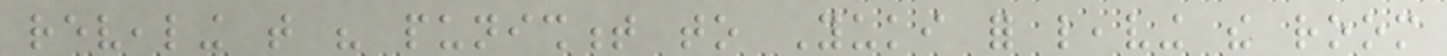revealing that his punishment to Yuki for leaving the room
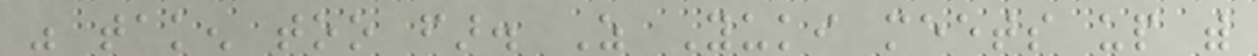was taken too far. As Yuki meets up with
